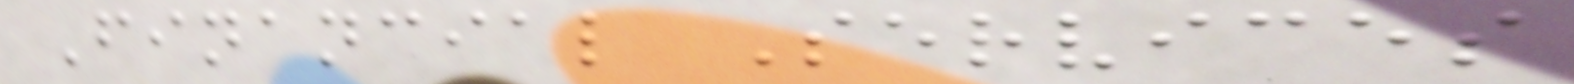Financial Services
